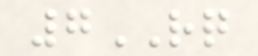7RQ
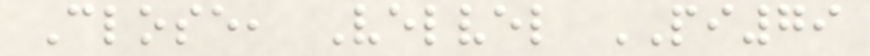Close, Velvel PI79
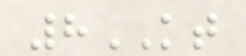8KT
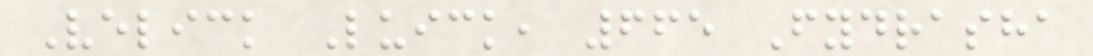Velick Luick, 665 Fydrasha
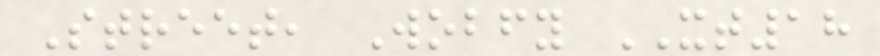Street, Wobfy XT18
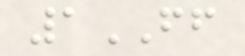1FF
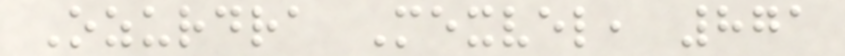Ozurdra Mexvel, 871
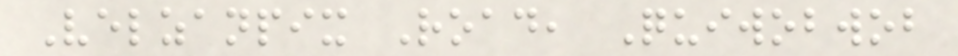Velzanpix Road, Quiwobwob
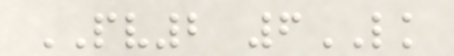PV2 6LK
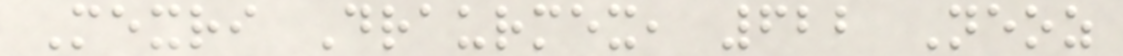Mexri Draurmex, 622 Neoz
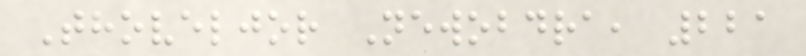Thoveljor Newobdra, 221
